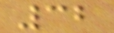32
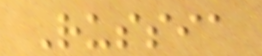Russia
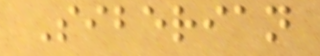Siberian
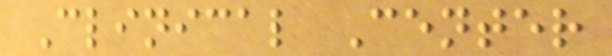Clinical Center
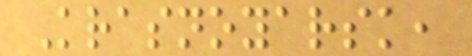Krasnoyarsk,
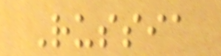Russia
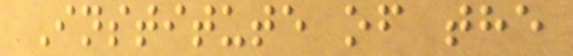Institute of the
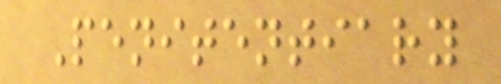Penitentiary
